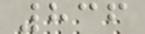836
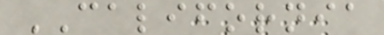CALIFORNIA
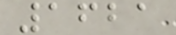1621
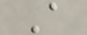A
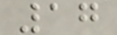17
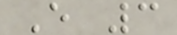E 3
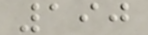190
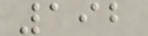192
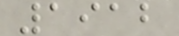1912
